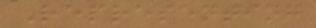Representing
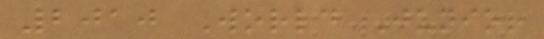2010 World Junior
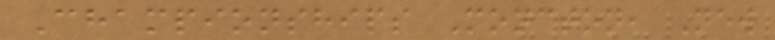Championships Moncton, New
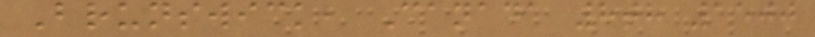Brunswick, Canada 8th 1500
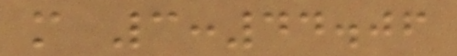m 3:44.06
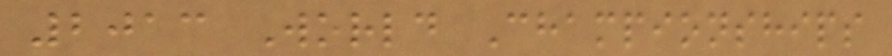2013 World Championships
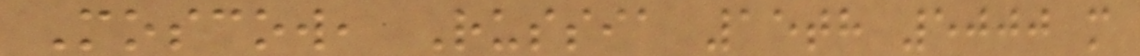Moscow, Russia 15th 5000 m
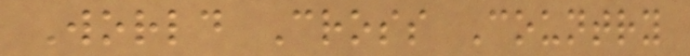World Cross Country
